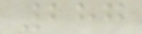287
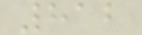812
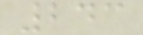243
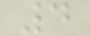4
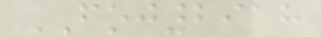FOJ2918
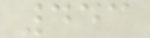443
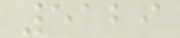5129
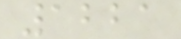1221
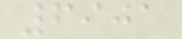6901
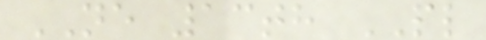NE 13th PL
